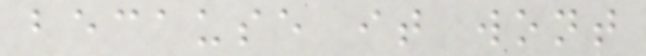because it wont
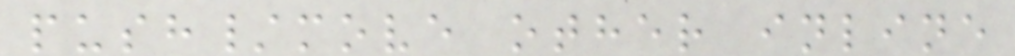push/move other inline
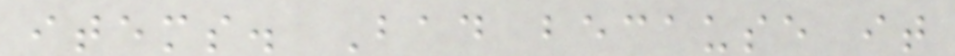items. Bad because it
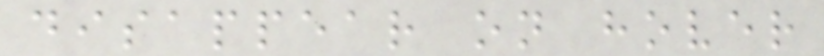disappear on hover
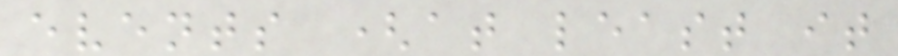events (at least it
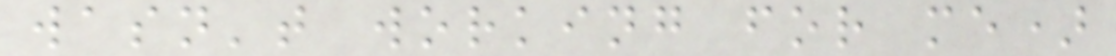wasn't working for me)
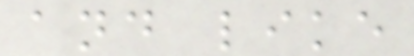and like
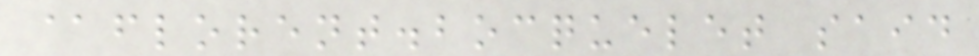@florent.bocquelet said
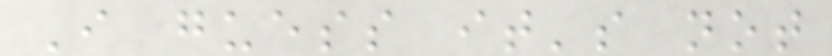I guess it's not
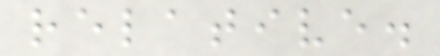relative.
